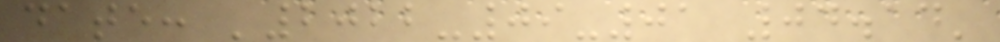date: '2022-09-01 04.14'
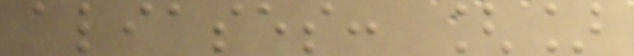aliases: []
